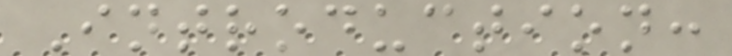Introduction:
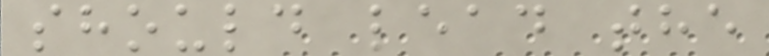should lead the
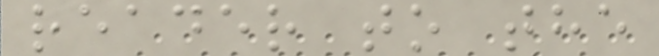reader to the
